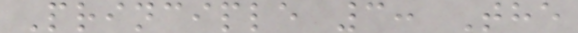Principle 3: The
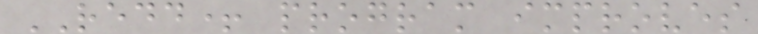REDD+ program improves
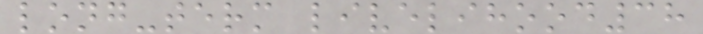long-term livelihood38
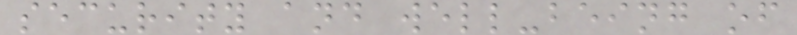security and well-being of
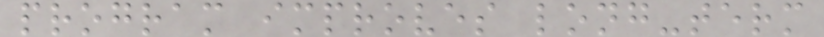program improves long-term
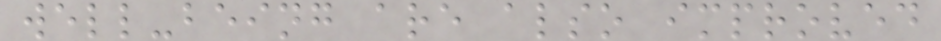well-being are also improved
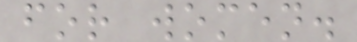for women.
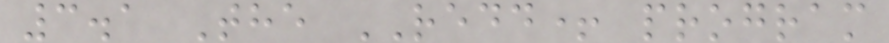3.1 The REDD+ program
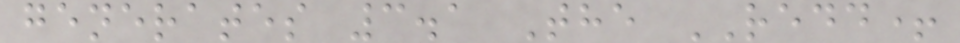generates 3.1 The REDD+
